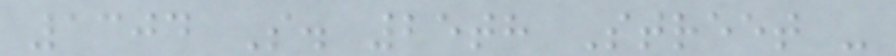1304 S. 25th Street -
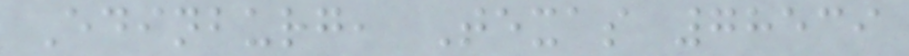Edinburg, Texas 78539
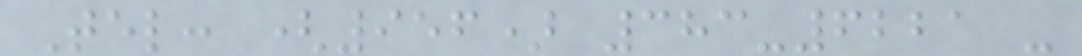Tel: (956) 383-6221 -
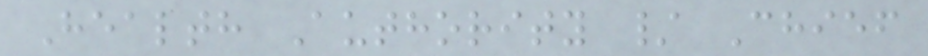Health Authority / Chief
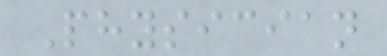Physician
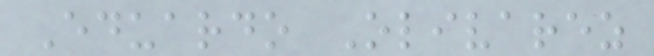Eduardo Olivarez
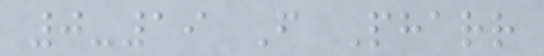0-19 F Pharr
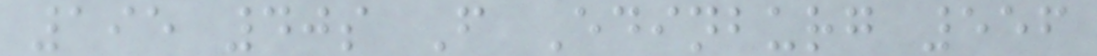195 40s F Edinburg 556
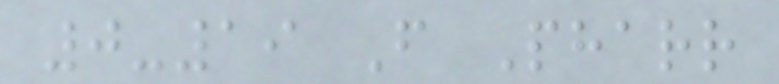0-19 F Pharr
